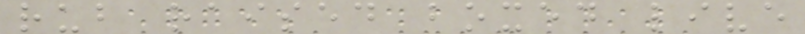rub raised boxed live
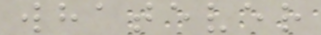whatever
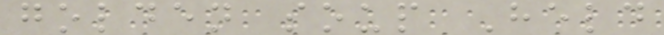golden soup Held
